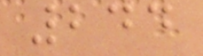244
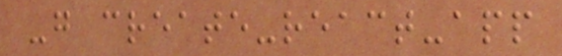-g create-react-app
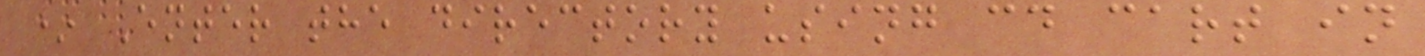* Enter the directory using cd cart in
